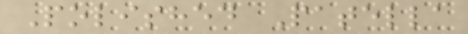Polished Patella
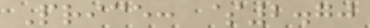Price: $2.70
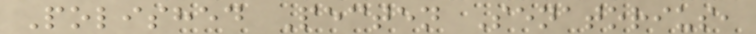Polished Pecten Senatorius,
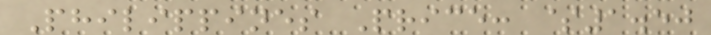Philippines Price: $1.50
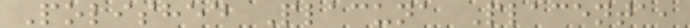Polished Placuna Placenta,
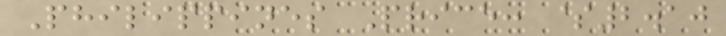Philippines Price: $2.10
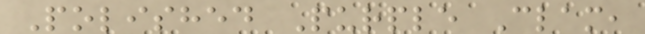Polished Purple Clam,
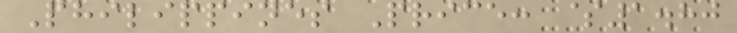Philippines Price: $1.80
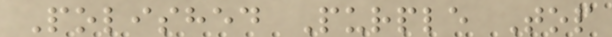Polished Purple Top
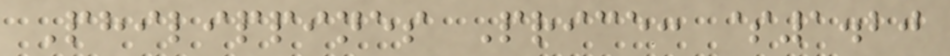Philippines Price: $1.20
